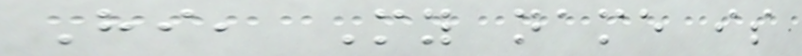Hi, My name is
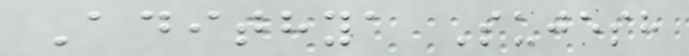Adithya Sujesh
